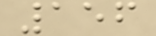156
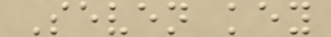Seven key
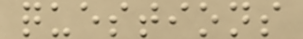questions
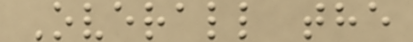Overall the
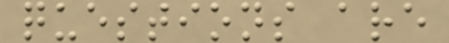questions are
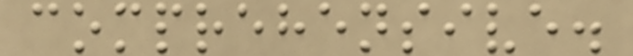comprehensive.
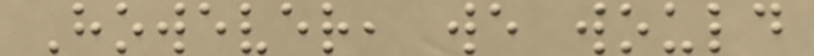However, we would
